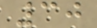30
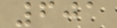601
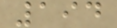194
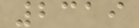2319
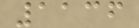1136
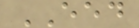EED
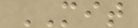MIT
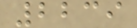2239
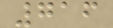716
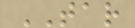TAR
